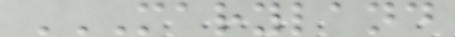MARYLAND
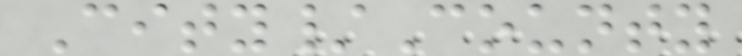City/County
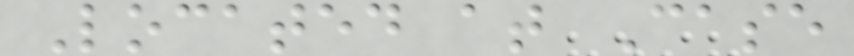Located at Case
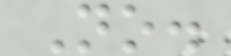No.
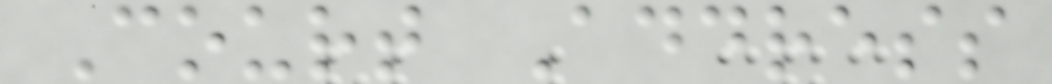Court Address
